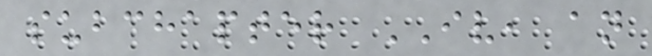subchapter IV, an
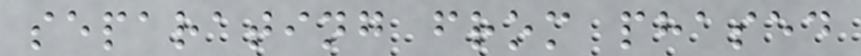separating from phased
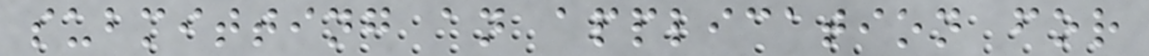submitting an application for
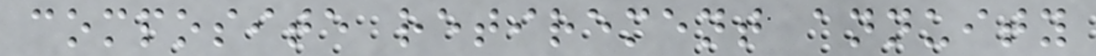composite retirement annuity
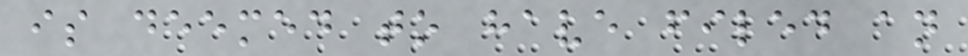is deemed to have filed an
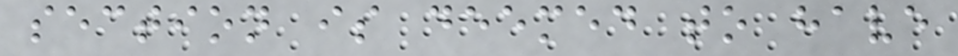section is deemed to have
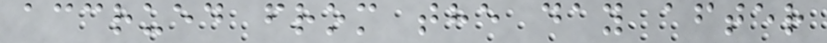accrued from the day after
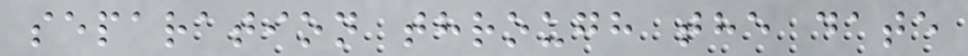separation through the date
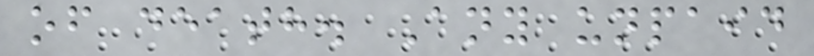of death. Any unpaid
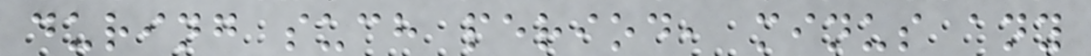during such period, minus any
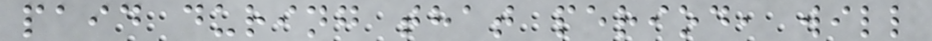paid during that period, will
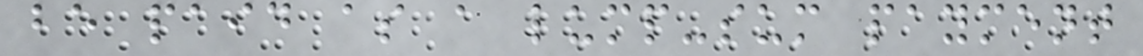be paid as a lump-sum payment
